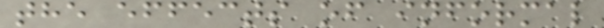the effects of informal
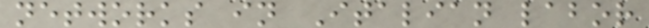networks in Italian labor
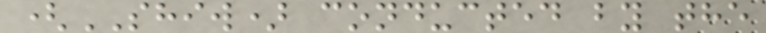(SHIW) conducted by the
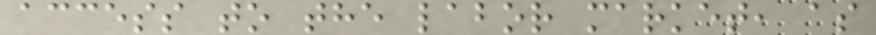access to the labor market, as
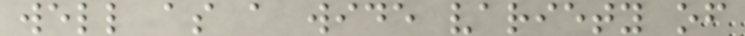well as a wide variety of
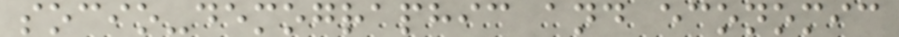socio-demographic and economic
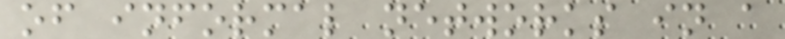of informal networks in a
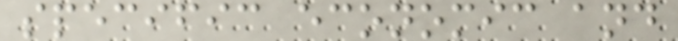specific economic and
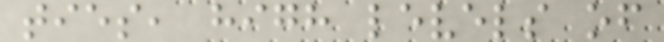ties, high levels of
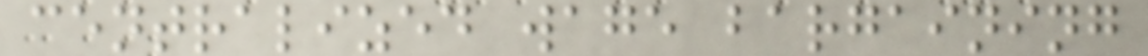centralized wage bargaining
